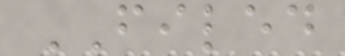FILED
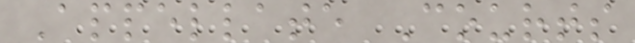Appellate Courts
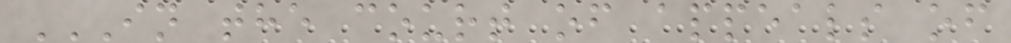IN THE COURT OF APPEALS OF
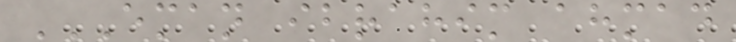EMAN IBRAHIM AHMAD
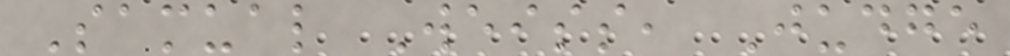Samual Weiss, Judge
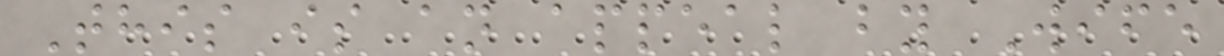This is an appeal by Wife
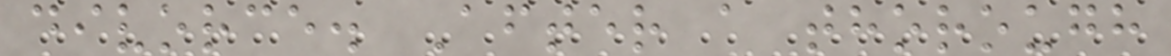divorce. After a thorough
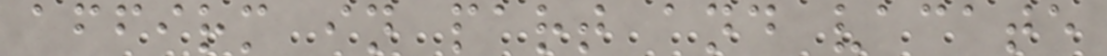affirm in part and vacate
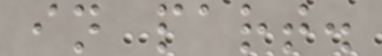in part.
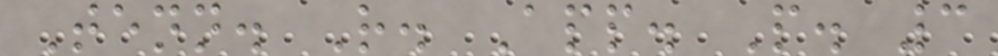Tenn. R. App. P. 3
